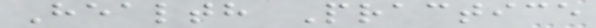Health Practice
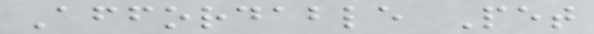Affordable Pet
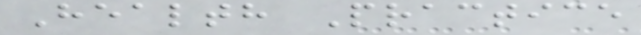Health Practice
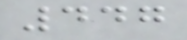447
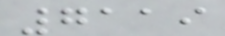7119
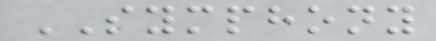SYMPHONY
